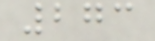273
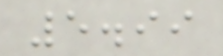5.99
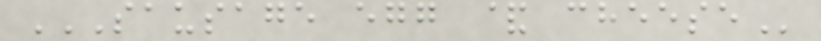SAUSAGE EGG & CHEESE
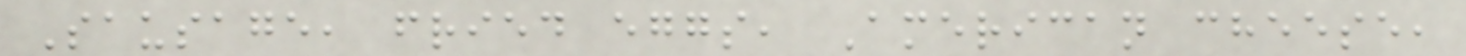Sausage, fried eggs, American cheese,
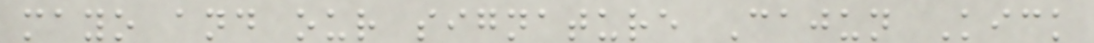mayo and our signature Cajun Kick
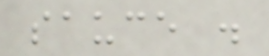sauce .
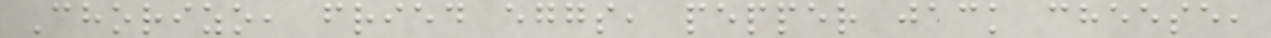Chorizo, fried eggs, pepper jack cheese,
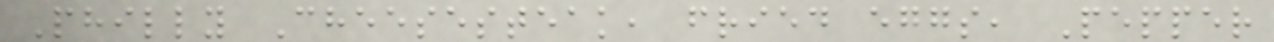Philly Cheesesteak, fried eggs, Pepper
